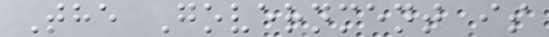The Government is
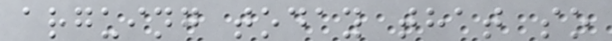arguing today that so
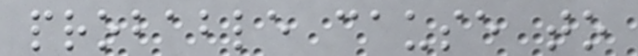probable cause to
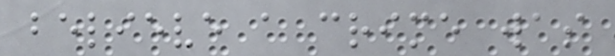believe a crime was
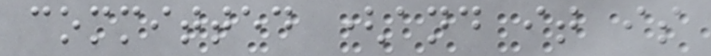committed (and it is
